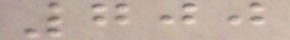700
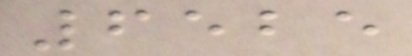6525
